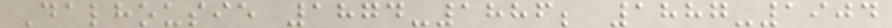Dalhousie 1874-1886; 1887-1904
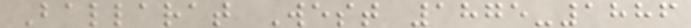Ballarat West 1875-1886
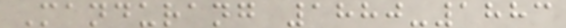Mandurang 1880-1883
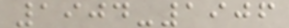1904-1906
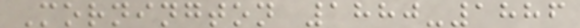Mornington 1880-1886
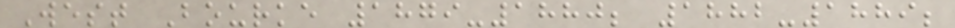West Bourke 1879-1880; 1882-1889;
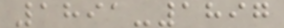1891-1897
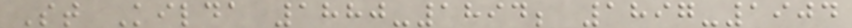St Kilda 1880-1894; 1897-1904
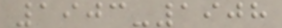1903-1908
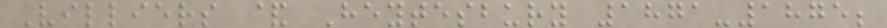Villiers & Heytesbury 1871-1875;
